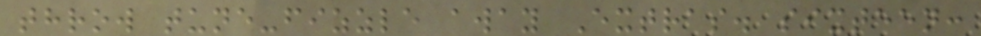throw tune-fizzle away Extras. sixteen:
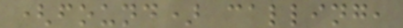(found) calling,
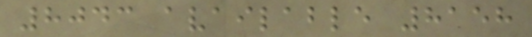8043 available 8158
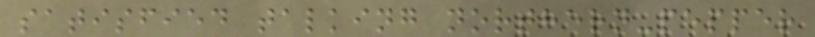satisfied talking northern-pepper
